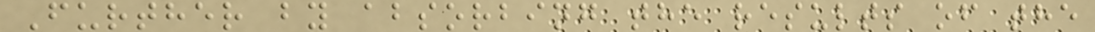Further by absorbing the results of the
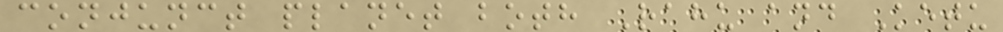conjunct planet both Rahu and Ketu
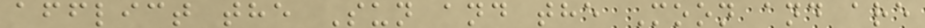afflict the Sun and the Moon and are
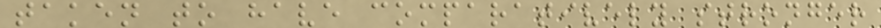taken to have comparatively stronger
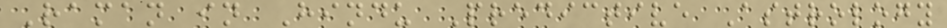Raman in Hindu Predictive Astrology
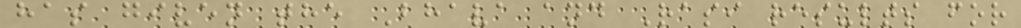has given the Bhava and Rasi results for
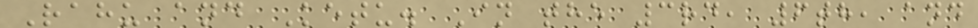Rahu and Ketu. In the 3rd, 6th, and
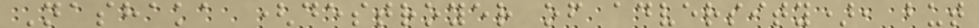Nashaka (destroyer of adversity), but
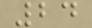24
